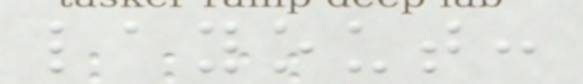layout:
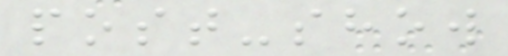post-show
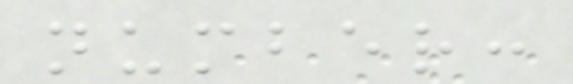number:
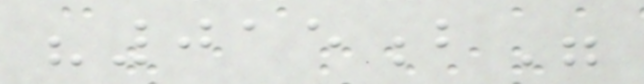"015b"
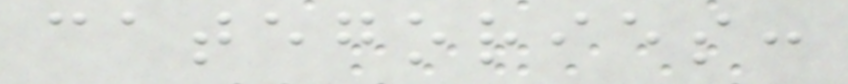categories:
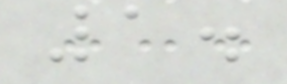1.
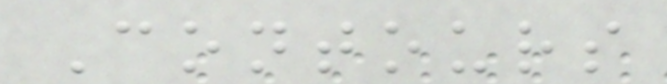Contours
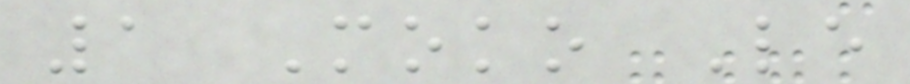1 Moko Le
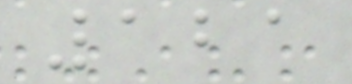121
